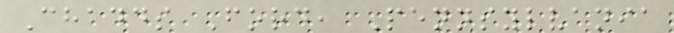Chadds Ford, Pennsylvania
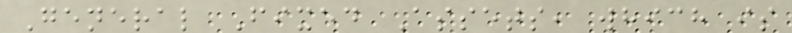General Fixed Assets, which is
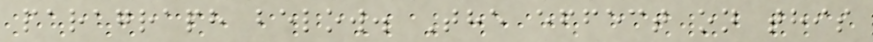paragraph below. The effect on this
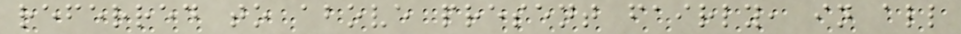referred to above present fairly, in all
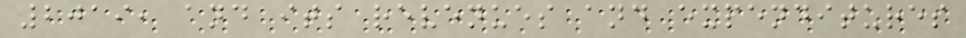2019, and its revenues and expenditures
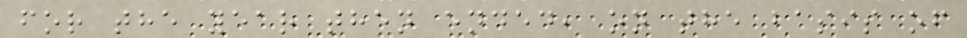for the year then ended, on the basis of
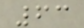63
